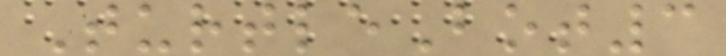TurtleBot3
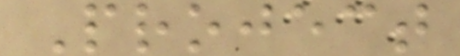Project
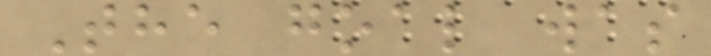The goal was
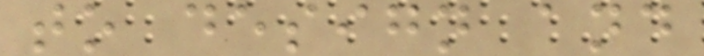to design and
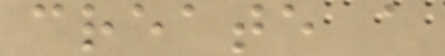create a
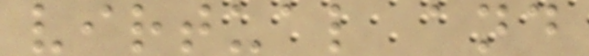virtual and
